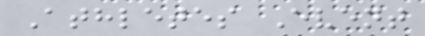Athletes Event
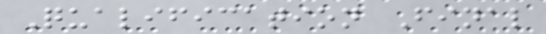Qualification Final
